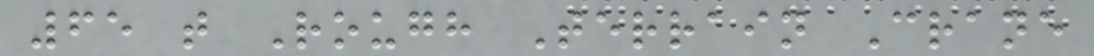65 t Rough Terrain Crane
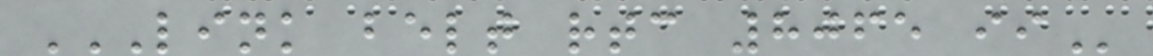LINK BELT RTC 8065 II
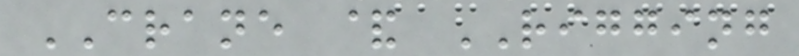CRANE & RIGGING
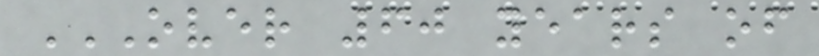OVER 60 YEARS OF
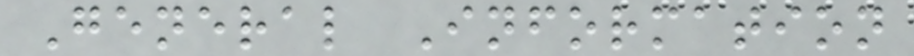General Information
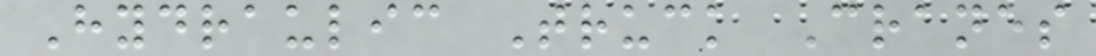Hydraulic Truck Cranes
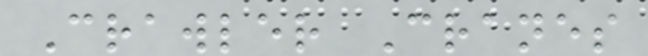Crawler Cranes
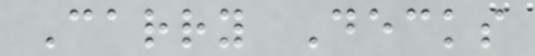Carry Decks
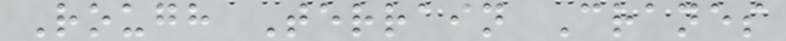Rough Terrain Cranes
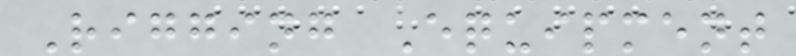Rigging Equipment
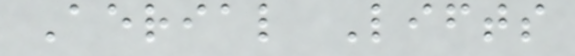Aerial Lifts
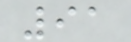91
